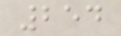254
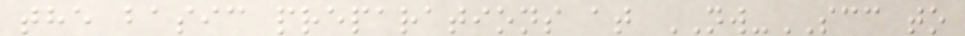the basic preparations at NW-SCC to
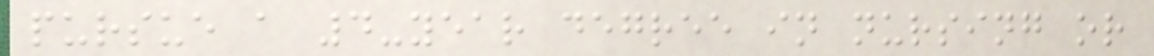pursue a 4-year degree in nursing or
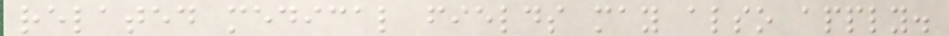related medical fields may also apply.
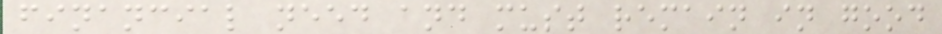financial need and must remain in good
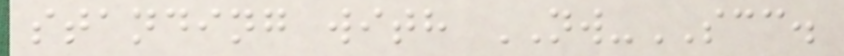standing with NW-SCC.
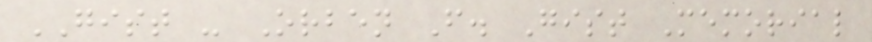GIST - Orben F. Gist Memorial
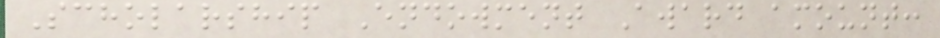Scholarship Endowment Award amount:
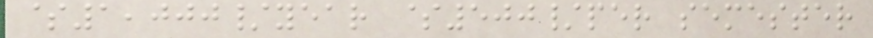$1,000/year $500/per semester
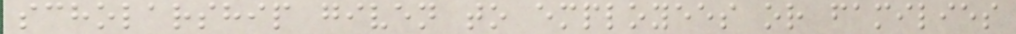scholarship given to employees or families
